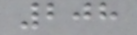208
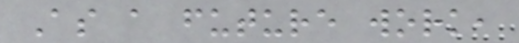As a future work,
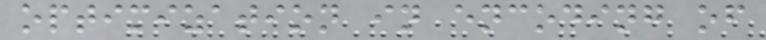optimization in encoding of
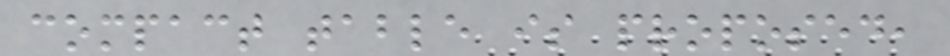compact table is proposed,
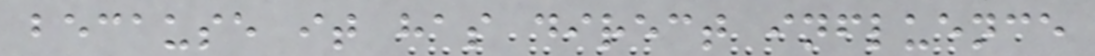because it has direct influence
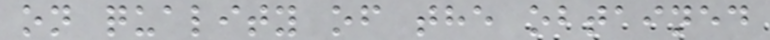on quality of the obtained
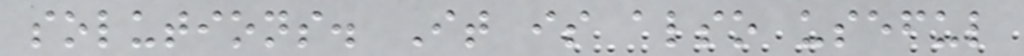solutions. It is also useful
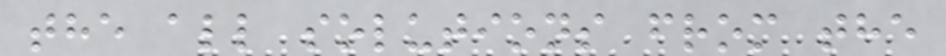the all solutions from the
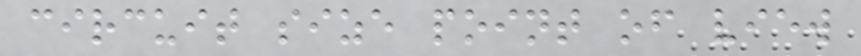circuit size point of view
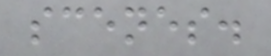scenes.
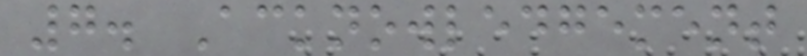7. Acknowledgement
